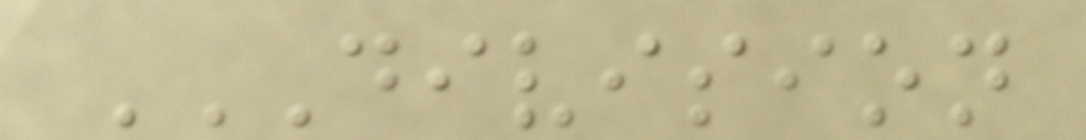DIVISION
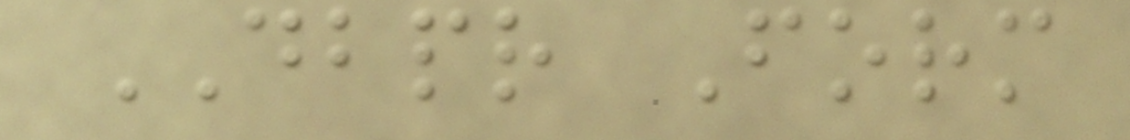DBPR Form
